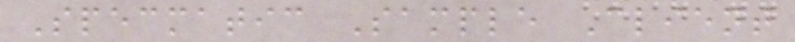Specmatic Sample Client
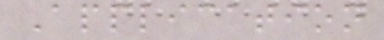Application
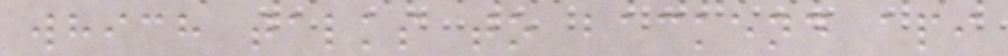which talks to backend api
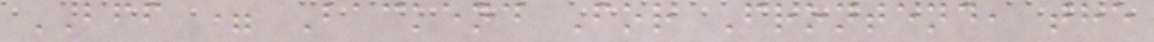BFF = Backend For Frontend, the
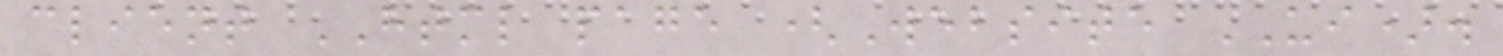client HTML page (Website UI).
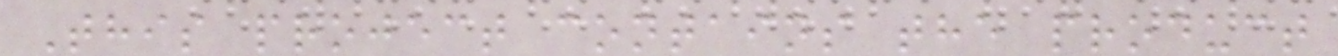This project contains the product
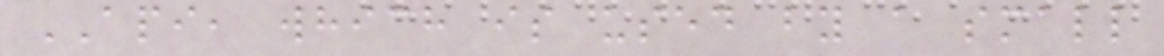API, which is used by a small
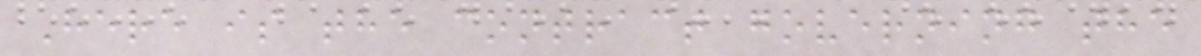Here is the contract governing the
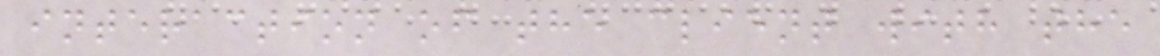interaction of the client with the
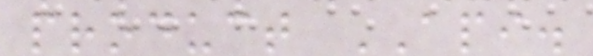product API.
